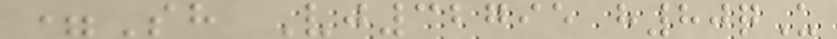=Sh Vj32795 h80qU
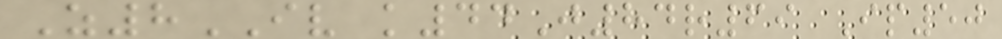Z8IV k44J84r69 Ip50
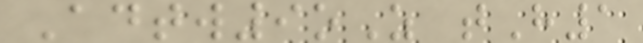Adtw9oZ tH1
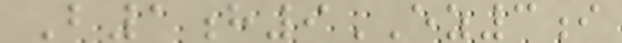B1h9EZ3i
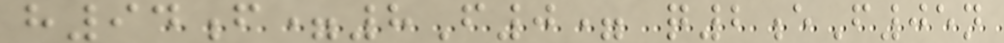h94f=8F0= q2eF05n
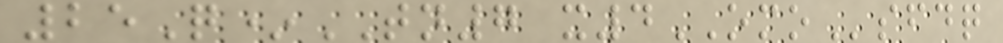25Q*TN7 x4OMOsfdq
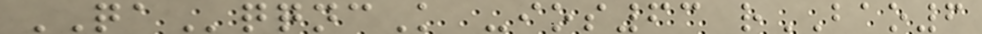QAqqncK -ios63 rBAO6
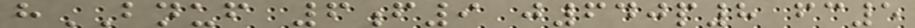hBNUF 6f9 j640p8 fc5
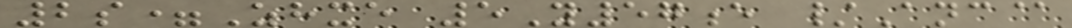2s=Zhxe 5Y57e /Anc@
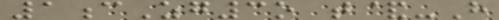1cZg3o t&-H
